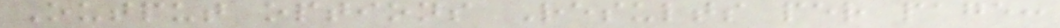Output options Results per page:
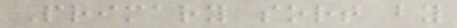Primary sort by
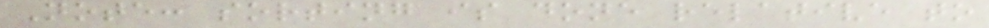Note: sorting is done relative to
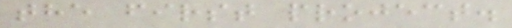the first project.
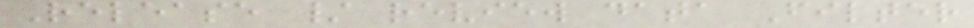Release / review data Filter
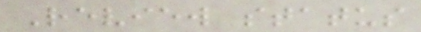Review status
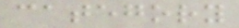category
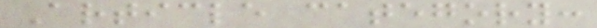Article category:
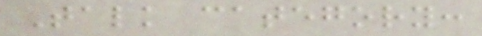Talk category:
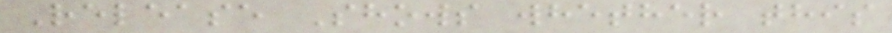Release Shows whether this
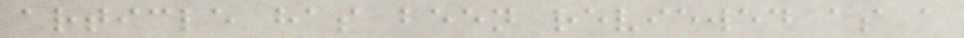article has been reviewed as a
